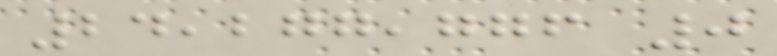24,277,776 0
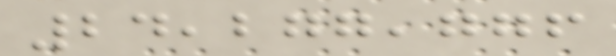24,277,776
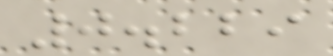0.229
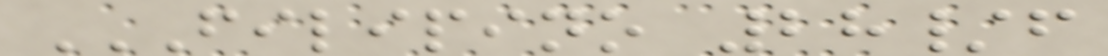FILIPINO 28/F
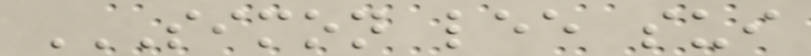SIMON LEE SUI
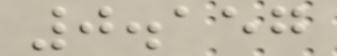0.157
